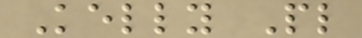Kelly Pl
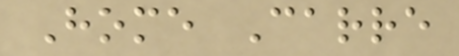Home Carre
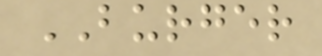BURGER
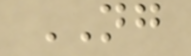NG
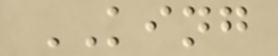KING
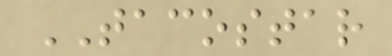TACOSTAR
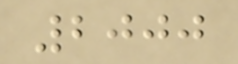2000
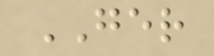GER
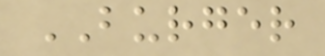BURGER
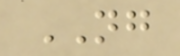NG
